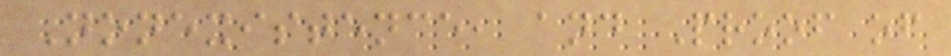Nonexistence, and Proof of
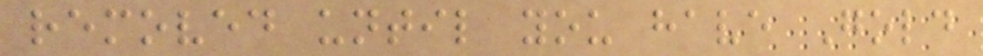removed until you have Gold
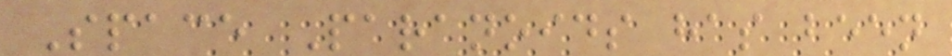Space Paranoids has been
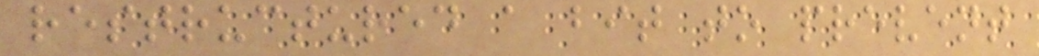restructured a bit to prevent
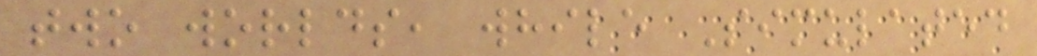two worlds, while Simulated
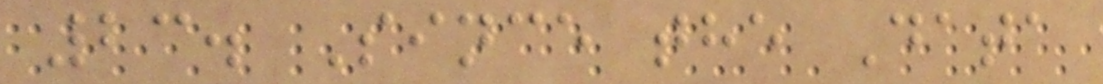23. Since the Data
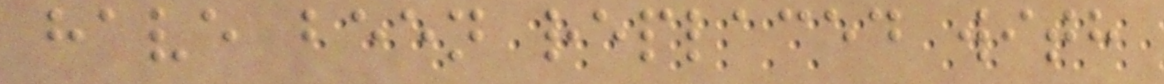have been replaced with
